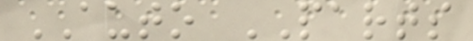AUTO PARTS
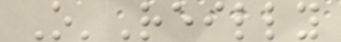O'Reilly
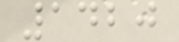1420
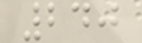240
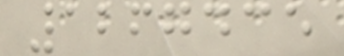1267435
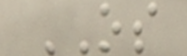OS
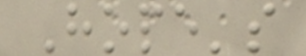Hope's
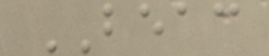BEAC
